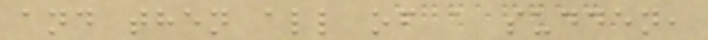and then all of a sudden,
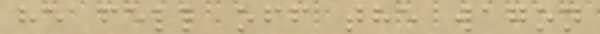he fell off the wagon
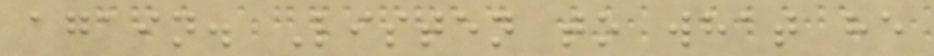again. Listen to what he
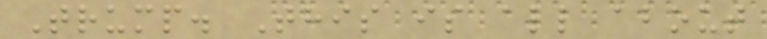Trump. This is all about
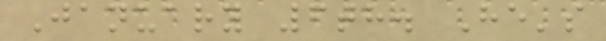January 6th. He's
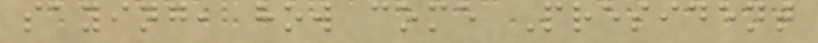saying, how come President
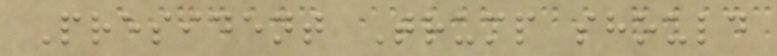President Trump should
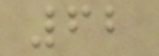62
